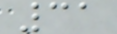31
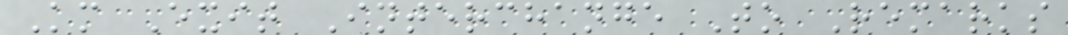Km Exit Interchange To Remarks
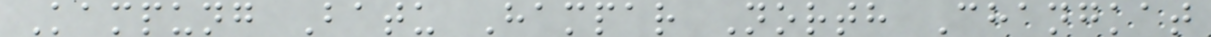Kampung Batu Hampar North Changkat
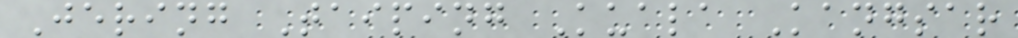Jering Taiping Kuala Kangsar
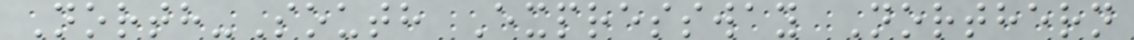North-South Expressway Northern
